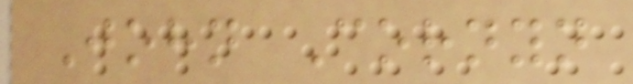John Cornyn
